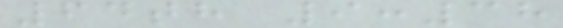64th 9:38
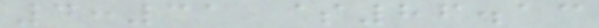4:31 $86.13
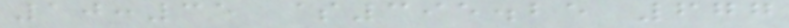10:35 $395.25 677
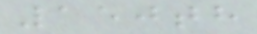150th
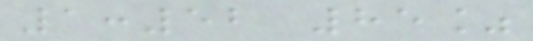1:52 85%
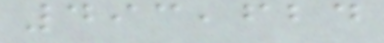493,624
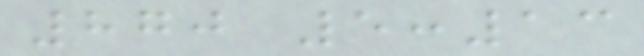870 5:13
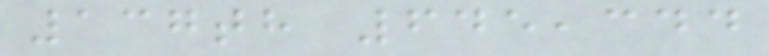137th 645,344
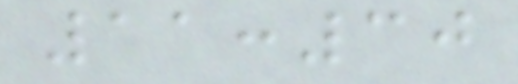11:30
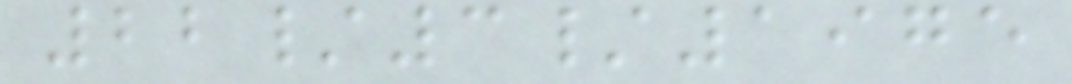22/3/1975
